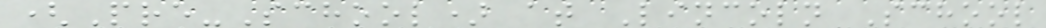(Pre-School) at Lincoln School
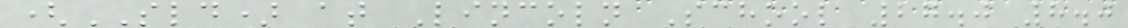(SLD) at Lincoln School 27.0 8.0
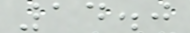14.0
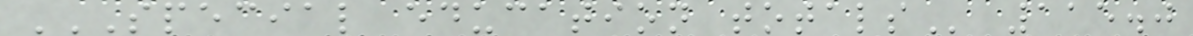SPECIAL EDUCATION TOTALS 115.0
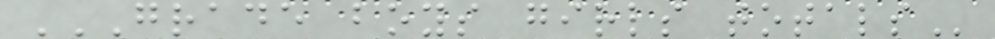GRADE BOYS GIRLS TOTALS
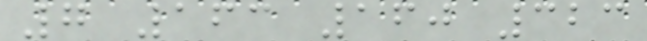7 163 160 323
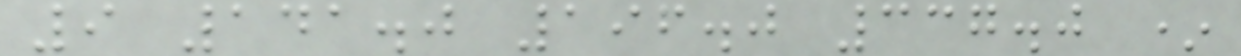9 141.0 196.0 337.0 *
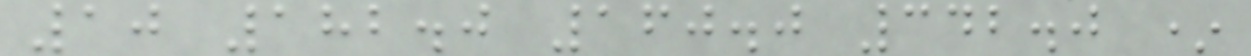10 182.0 160.0 342.0 *
